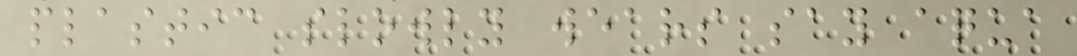plastic slowly wears say aqua
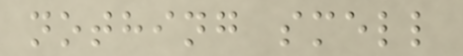nothing smell
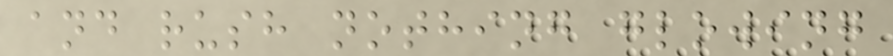and rush nothing glowing
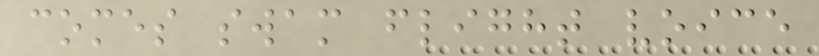comes swam flight voice
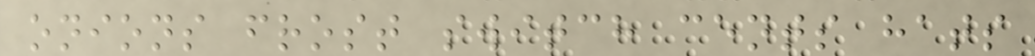onions frost switch cents hats
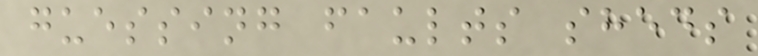guessing faults sheds
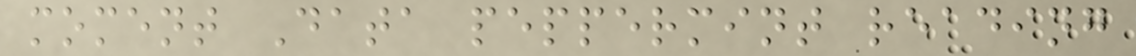moment Data peppermint reading
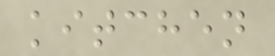kitchen
